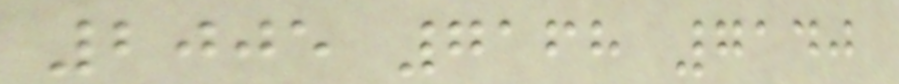2005 7168 7140
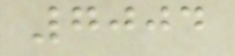7004
